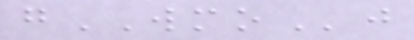gWMOj
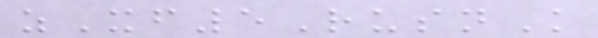zXf5RusnK
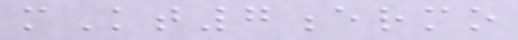mKt7ermo
